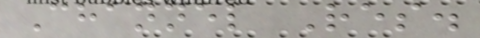Channel Res.
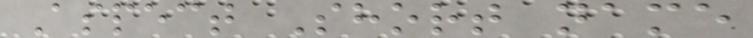Aspect Short name
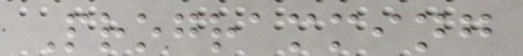Programming
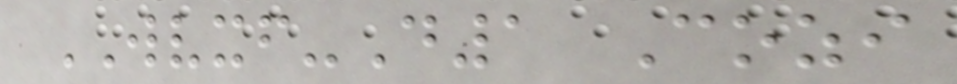WVXF-D1 Cozi
